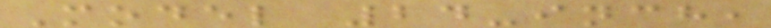Model 24-inch,
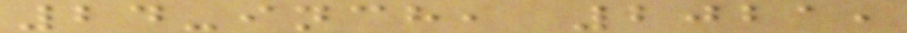24-inch, 2021,
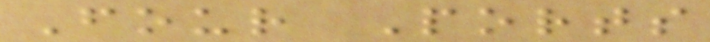Four Ports
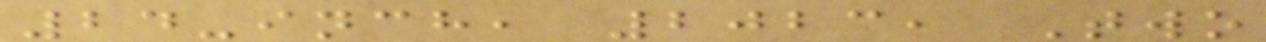24-inch, 2023, Two
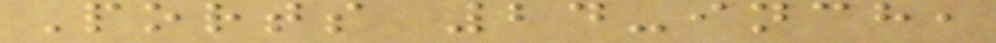Ports 24-inch,
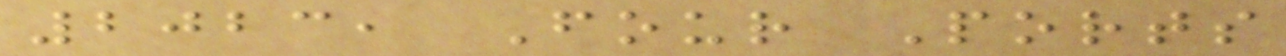2023, Four Ports
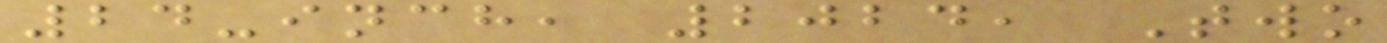24-inch, 2024, Two
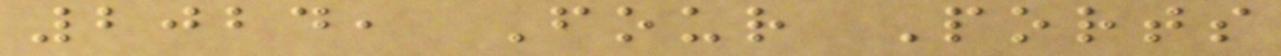2024, Four Ports
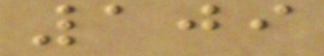109
